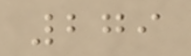279
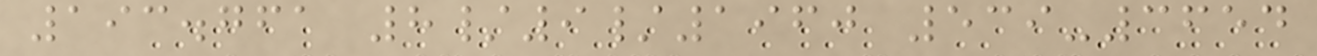193.761 8/9/1960 539-3654
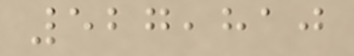527,810
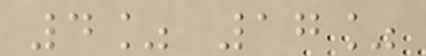4% 17%
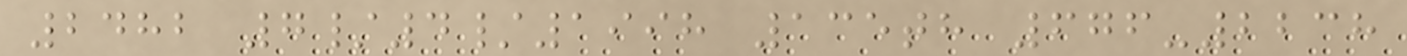2482 7/4/1998 135th 676-2238
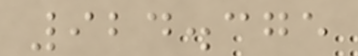924.375
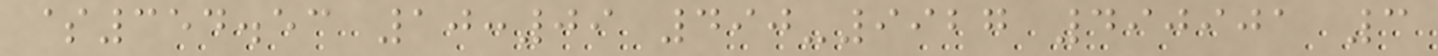$354.53 10:09 490-9927 490901 3
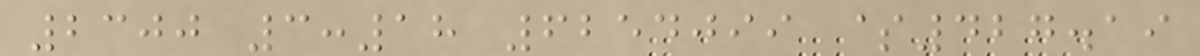2300 3:18 6254099 $427.19
